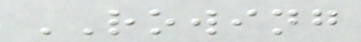ROWING
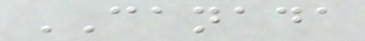CANADA
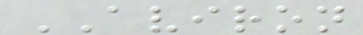AVIRON
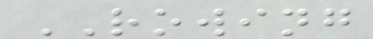ROWING
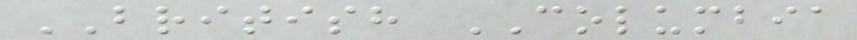BRITISH COLUMBIA
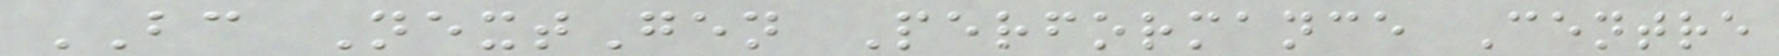BC NextGen Performance Centre
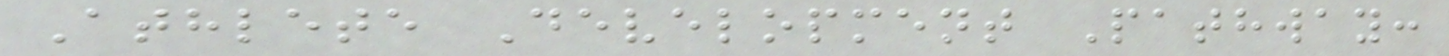Athlete Development Pathway:
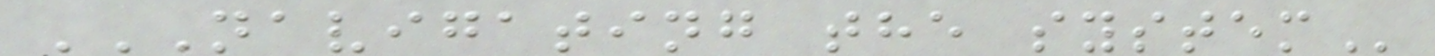NAVIGATING THE SYSTEM
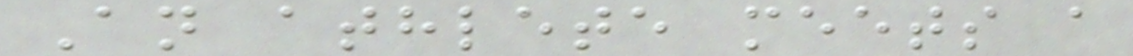An athlete meets a
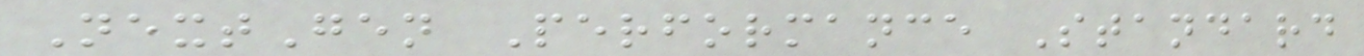NextGen Performance Standard
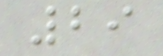29
